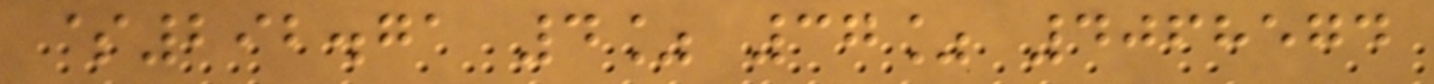$292.71 4% 37% 4068574
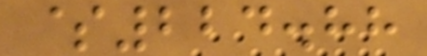$224.88
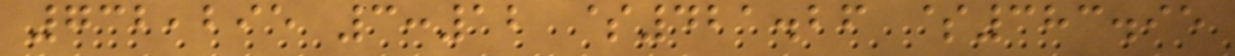732,295 3:12 $421.26 $383.95
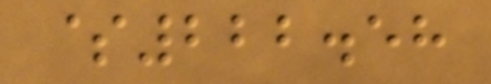$222.58
